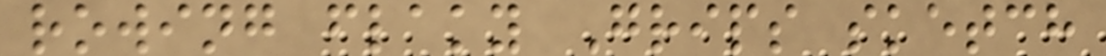rowing flaky Grips sketch
